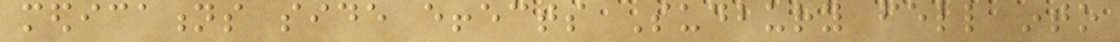medications side effects Sudbury fell into
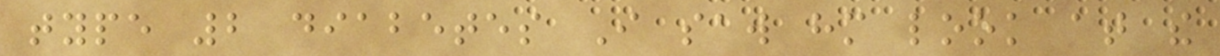type 2 diabetes I saw him look at the
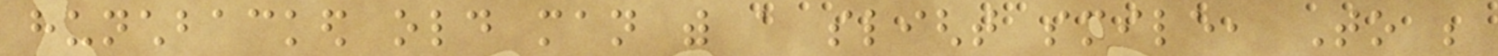hunchbacked old man with a slight smile, To be
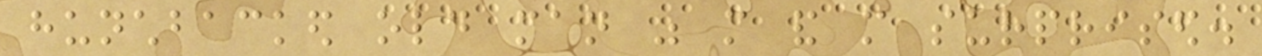hunchbacked old man was more and more surprised.
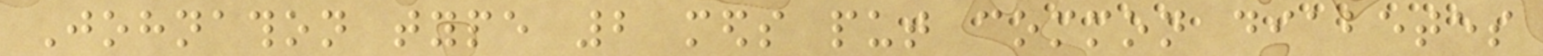Johnathon type 2 meds put common diabetes
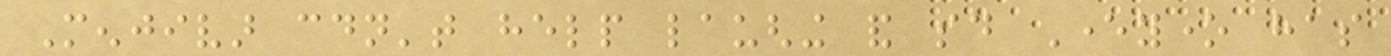Menjivar couldn't help laughing and said Everyone has
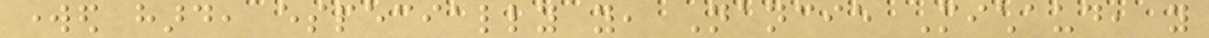worked hard, especially you, Nancie Michaud, you
